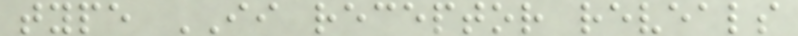type II receptor reveals
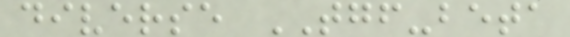diverse TGF-beta
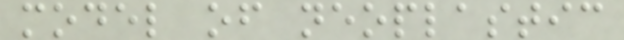model of neoplastic
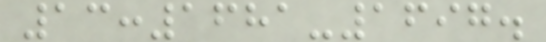13:1681-1697.
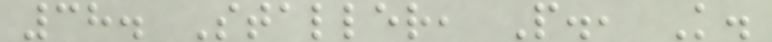38. Staller, P., K.
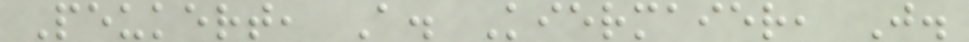Peukert, A. Kiermaier, J.
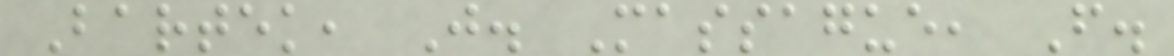Bartek, J. Massague, F.
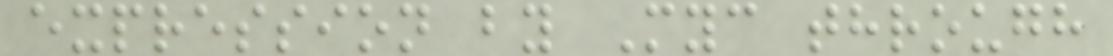expression by Myc through
